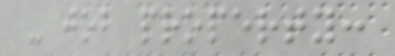- job property:
